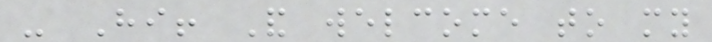- Hi! And welcome to my
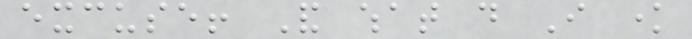excuse! And what do I know
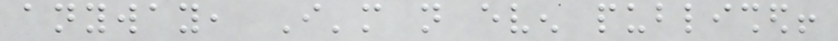anyway, I'm not even published!
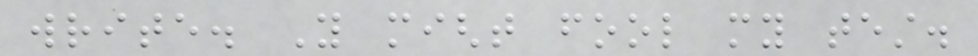write. You might fool my test.
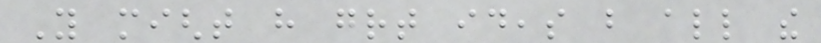You might have great ideas but all the
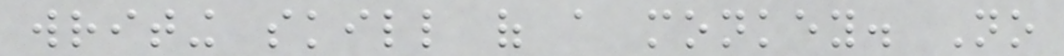writing skill of a monkey. No
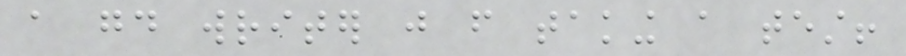a good writer just from taking a test!
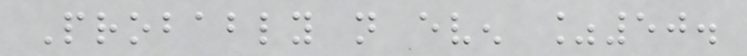Probably not even %50.
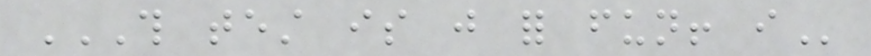THIS TEST IS JUST FOR FUN! I
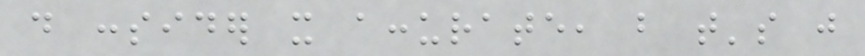do consider it accurate, but that's just
